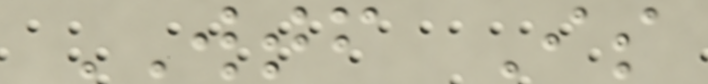WTF Is
